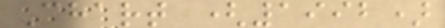Chart (1992)
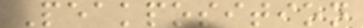Peakposition
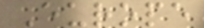Europe
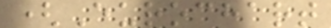(Eurochart
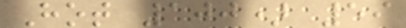Hot 100) 59
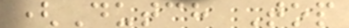(Dutch Top
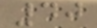40
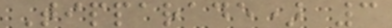Tipparade) 3
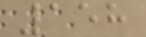158
